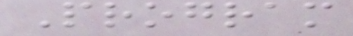Program
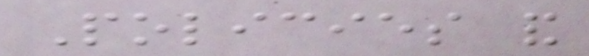Policies and
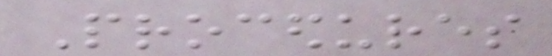Procedures
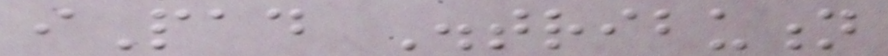iPad Distribution
